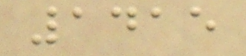1415
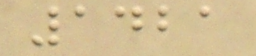1421
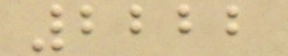2222
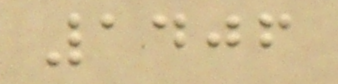1406
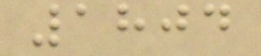1804
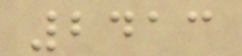2413
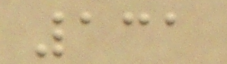131
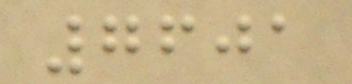7601
